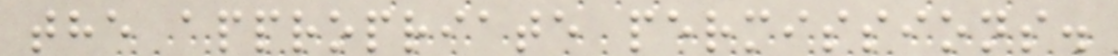the appropriate permissions.
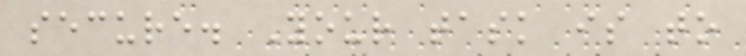secure. Your task is to
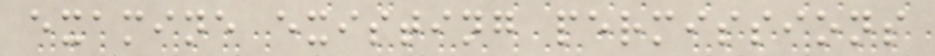examine existing permissions
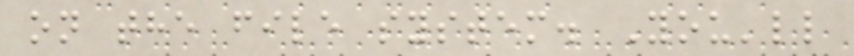on the file system. You'll
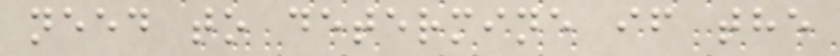need to determine if the
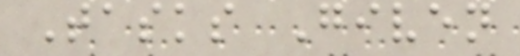Tasks Given
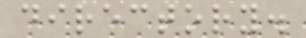directory.
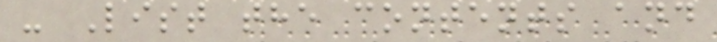- List the contents and
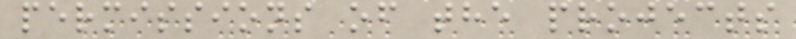permissions of the projects
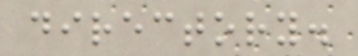directory.
